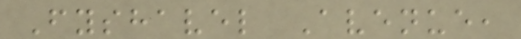Fyshavel Avenue,
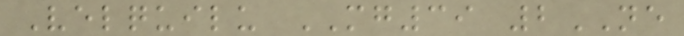Velquilu MG39 2NE
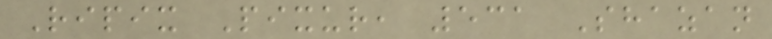Ripix Pixur, 531 Shazan
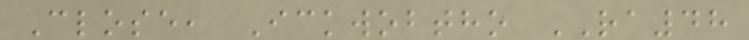Close, Ickwobtho RA48
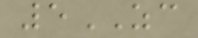5ZC
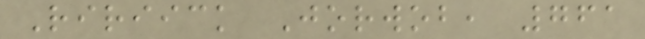Ririick Jorwob, 761
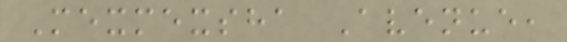Mexmexsha Avenue,
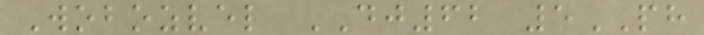Wobozvel DJ62 5PH
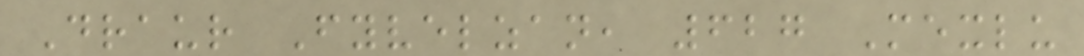Draur Fyvelzan, 627 Mexlu
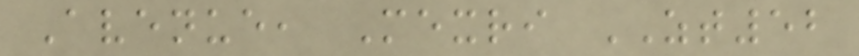Avenue, Mexri ZT52
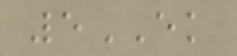5EK
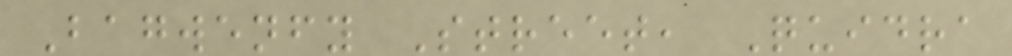Bagwenfy Street, Quidra
